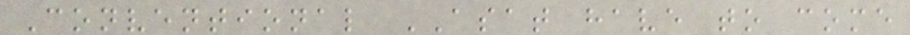Conventional ASAT have to come
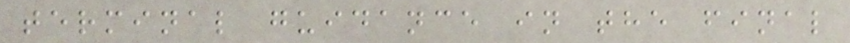terminal guidance in the final
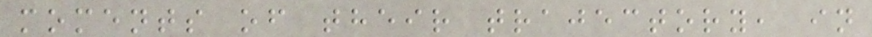moments of their trajectory, in
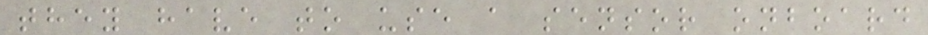they have to use a sensor onboard
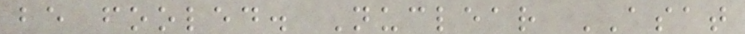be fooled. Nuclear ASAT
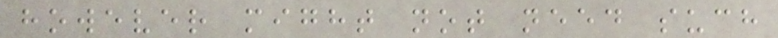however might not need such
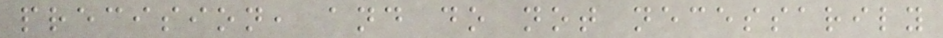precision, and do not necessarily
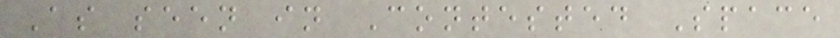As seen in Contested Space
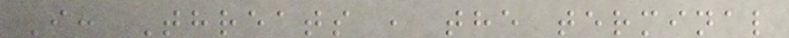I: Threats , the terminal
